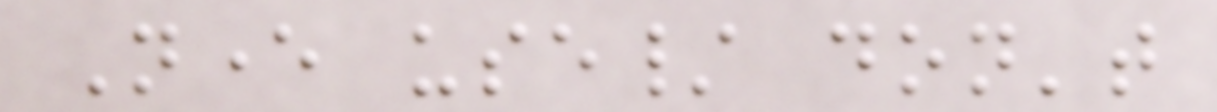Never use/ don't
